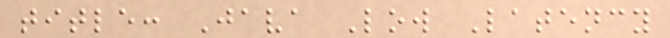title: Java Low Latency
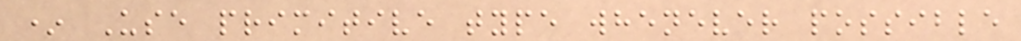* Use primitive type whenever possible
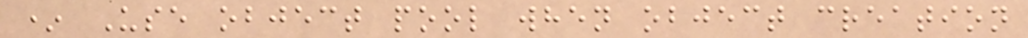* Use object pool when object creation
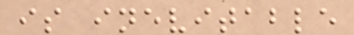is inevitable
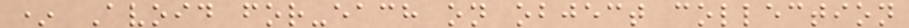* Avoid for-each on object collection
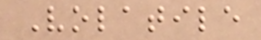Volatile
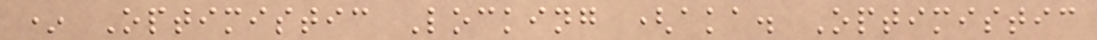* Optimistic Locking (aka. Optimistic
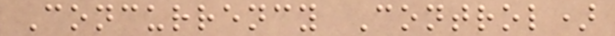Concurrency Control)
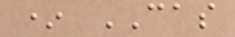* CAS
